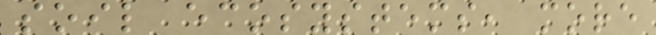soil ecosystems, more
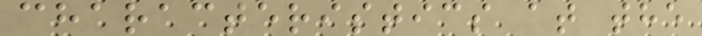characteristics at the
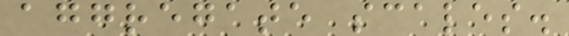aggregate scales.
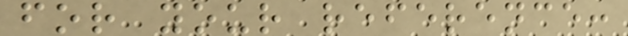for your reference:
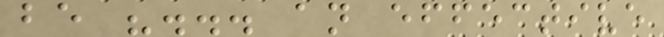be "... an effective
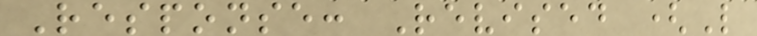Response: Revised (L
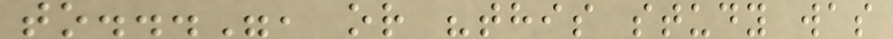to...", or "this study was
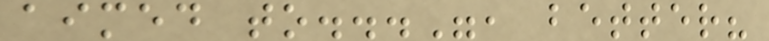aimed to...", better?
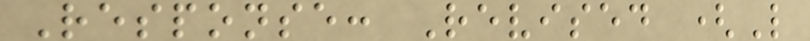Response: Revised (L
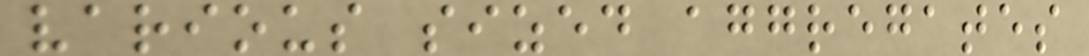various sized aggregates
